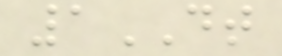1DT
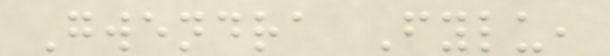Gwendra Fylu,
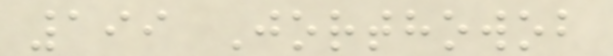199 Jorthowob
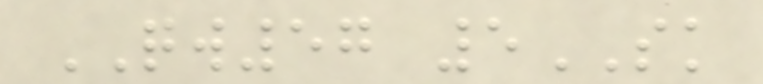QW57 5SK
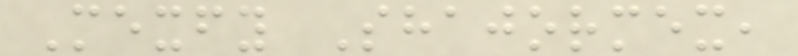Mexfy Shajormex,
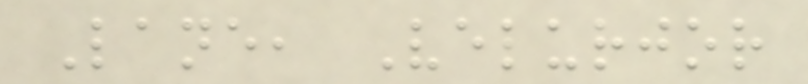Lane, Velurjor
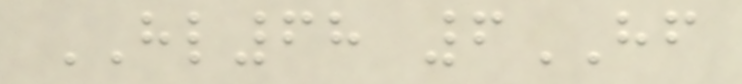HL68 6HF
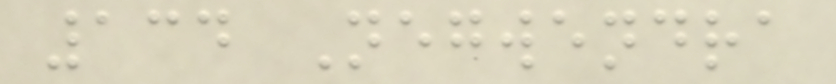134 Negwendra
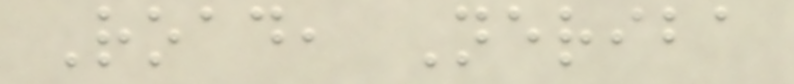Road, Neriba
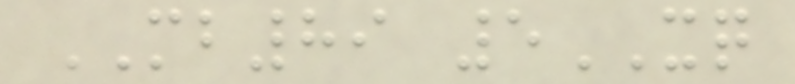MB89 5XQ
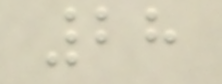28
